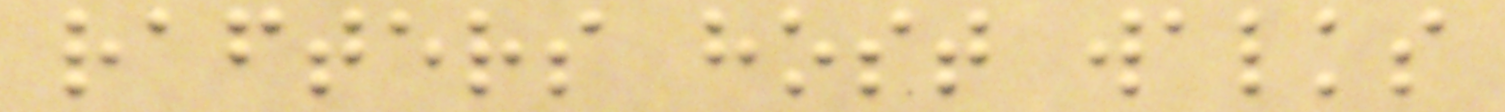rafters host walks
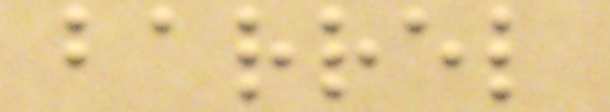barrel
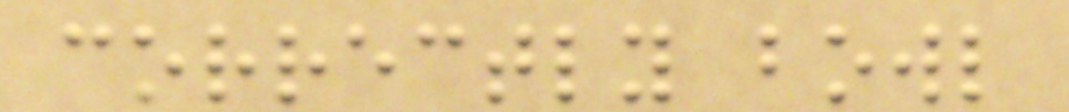correctly bowl
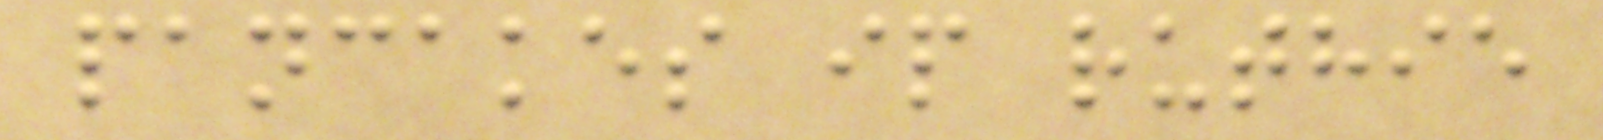pancakes ip ruthie
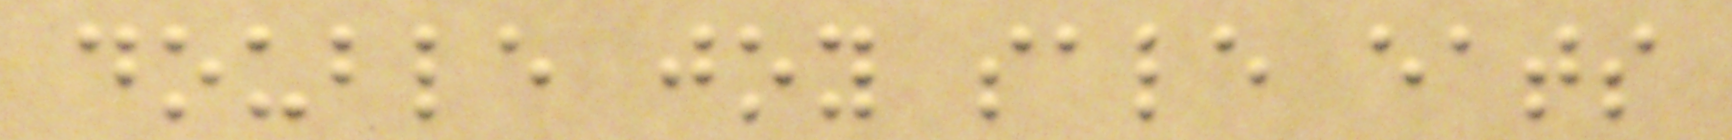double joy sale eats
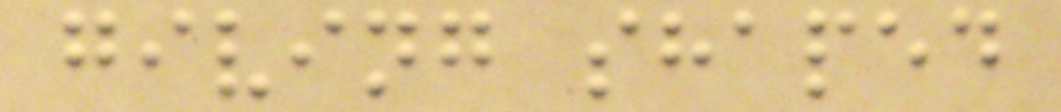giving shaped
